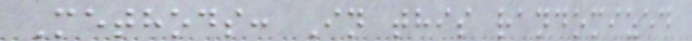Methods: In this randomized
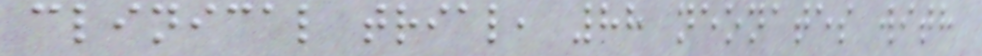clinical trial, 88 neonates with
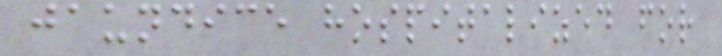jaundice hospitalized for
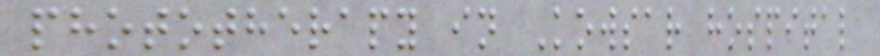phototherapy in Kowsar hospital
